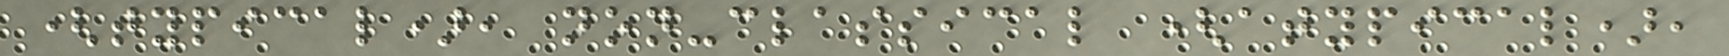(typical), non-classical (atypical),
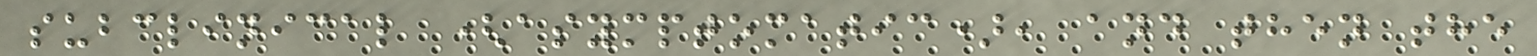subclinical (asymptomatic), and then the
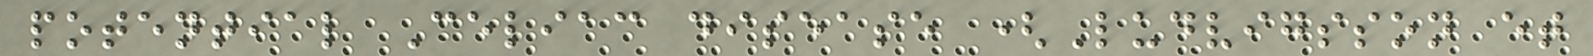potential Celiac disease (Ludvigsson et
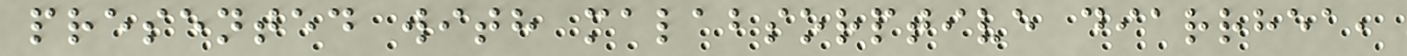presented with malabsorptive diarrhea,
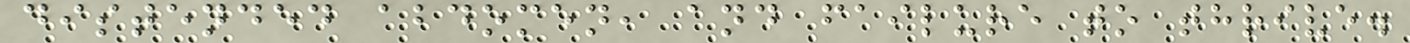distended abdomen, and failure to thrive.
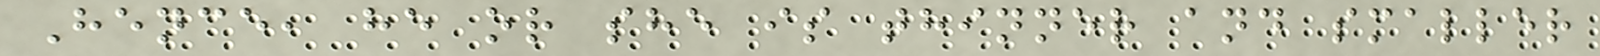Hence, he or she is thinner and smaller
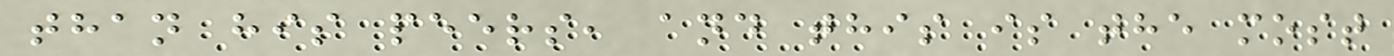than his peers, and this is the most
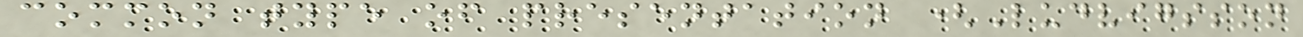common type of presentation (Ludvigsson
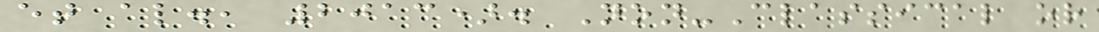et al., 2013). Non-Classical or
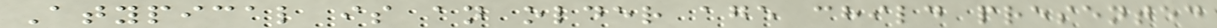Atypical is an older age child presented
